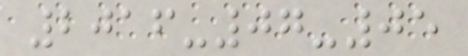2016-07-05
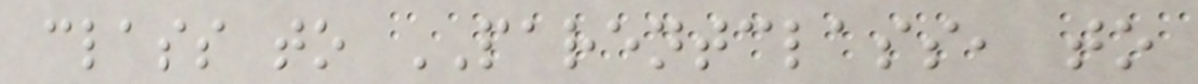class to PARENTCLASS, to
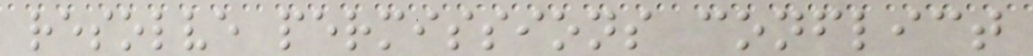resolve permissions conflict
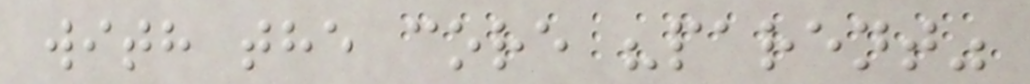with the core "parent"
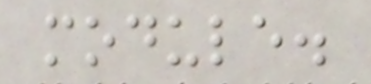module.
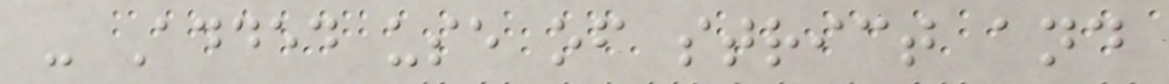- Added use of strict and
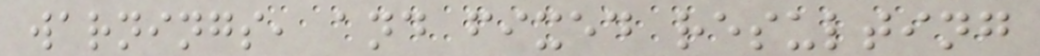warnings, and fixed resulting
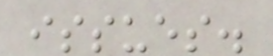issues.
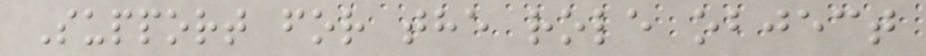Support for the role object
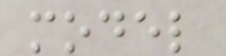model
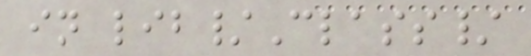in lib/Class/
